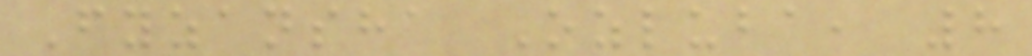Fyzansha Ozluba, 8
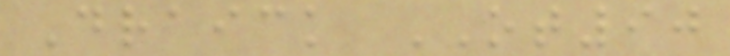Draick OT90
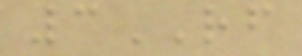3RF
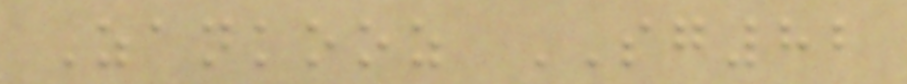Zankooz SG82
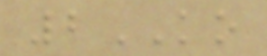2KO
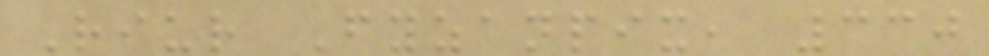Riur Fyzanpix, 330
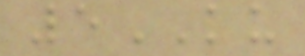5KU
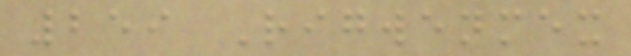259 Rigwenmex
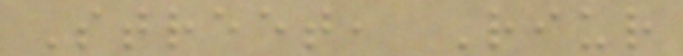Street, Riur
